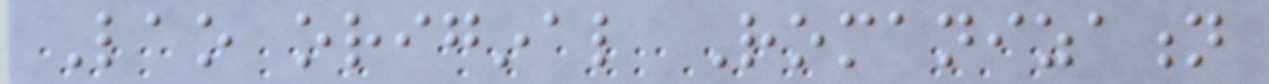Lao original Romanization
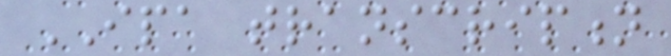IPA transcription
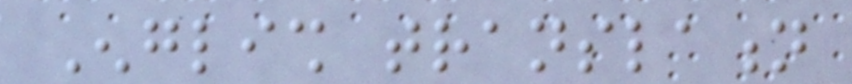English translation
